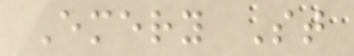Emery St
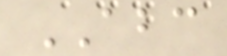ABC
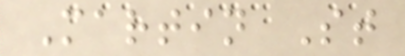Martin St
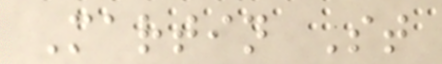Martin St
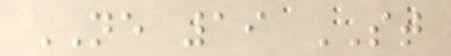NE 19 ST
